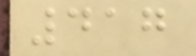417
